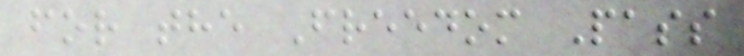for the Freedom Pass
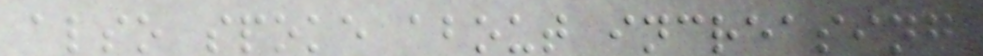also spoke about increasing
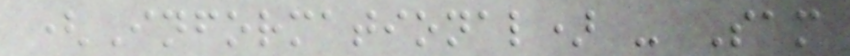(Informational) - Sam
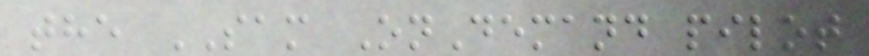the SAM OnDemand pilot
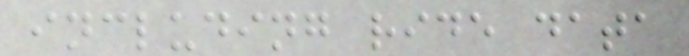including ride data
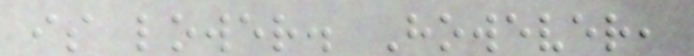is lower. However,
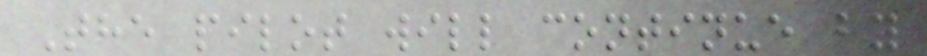The pilot will continue by
